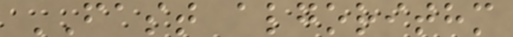FAST algorithm
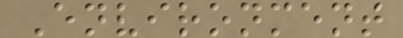Environment
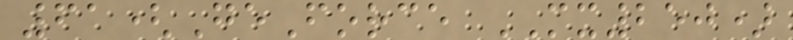61(GeForce MX250)
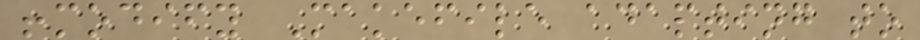!modify Makefile adapting to
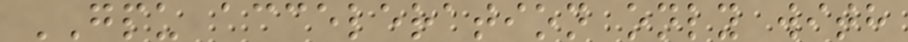GPU acceleration only with
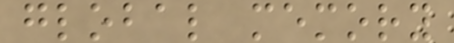global memory
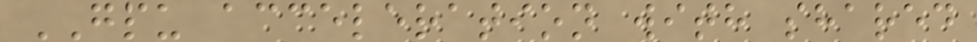GPU acceleration with shared
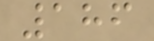186
